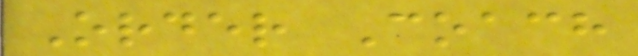Order Coach
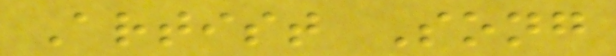Artist Song
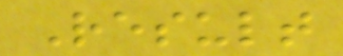Result
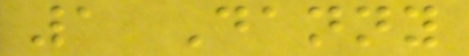1 Danny
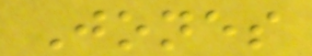Jones
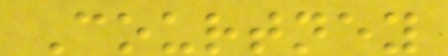Courtney
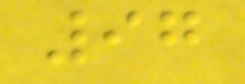97
